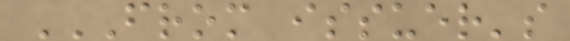FROM ISSUER'S
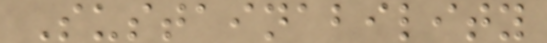Sustainability
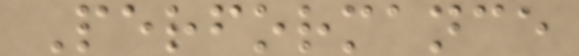Performance
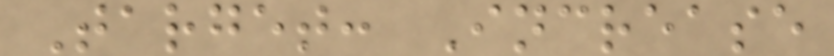Target: Increase
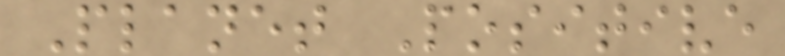Planet Positive
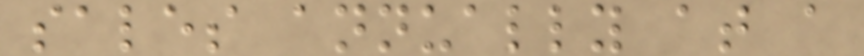sales annually at a
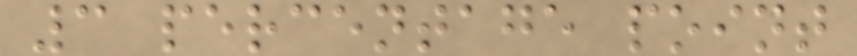3 percentage point
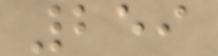259
